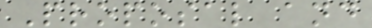Proposal and
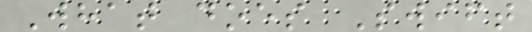What does Swift
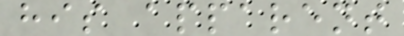his apparent
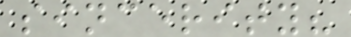sincerity?
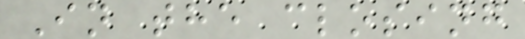In the closing
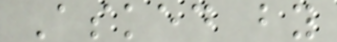Asked by
